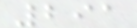291
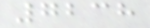7238
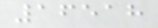16518
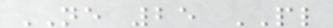NE 25 PL
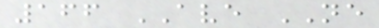166 AVE NE
